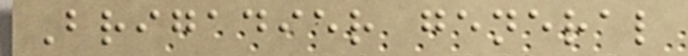Brigadier general
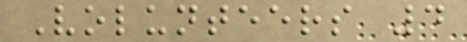Volunteers 4
